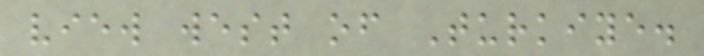view west of Turkiye.
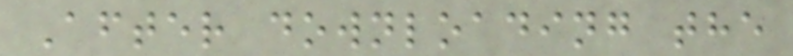After downloading the
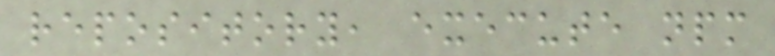repository, execute npm
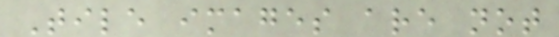Tile images are not
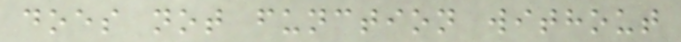does not function without
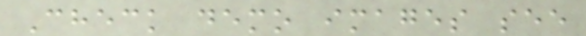Check demo images see
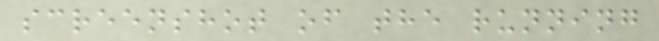screenshot of the running
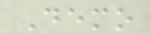Demo
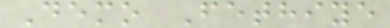Demo Fethiye
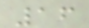16
